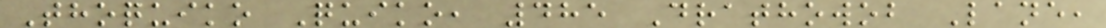Thoquiko Quiko, 485 Drathowob Lane,
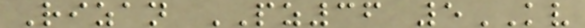Rizan PZ36 5KV
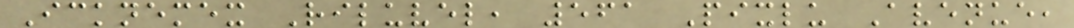Icknemex Riluvel, 561 Pixlu Avenue,
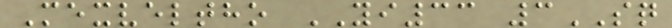Mexveltho YI33 3SQ
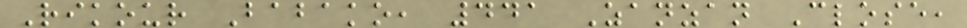Rikour Babako, 441 Zanzan Close,
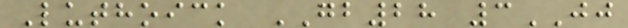Luthoick GB28 3JJ
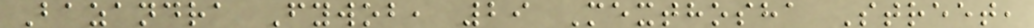Bazandra Fywob, 29 Mexthosha Street,
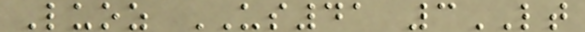Luoz US41 3LT
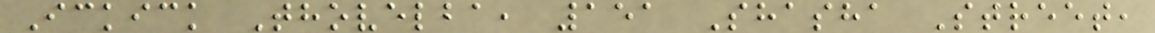Ickick Thovelba, 151 Shasha Street,
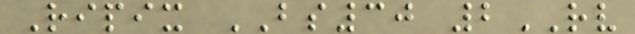Ripix BS30 2RV
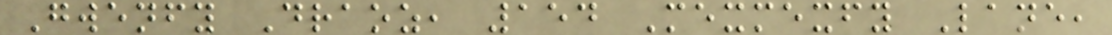Gwenfy Draoz, 154 Mexmexfy Lane,
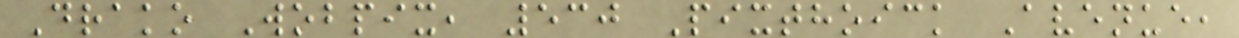Drako Wobpix, 530 Pixthoick Avenue,
